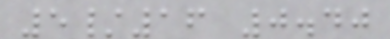5/16 0.40
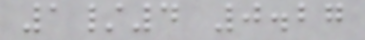1/4 0.27
